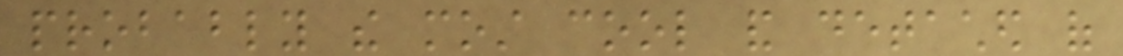probably the most cool and detached of
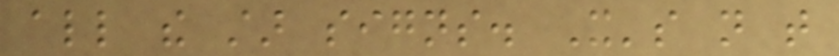all the star signs. It's not that
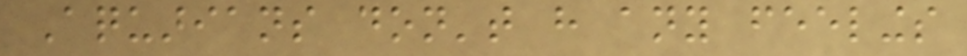Aquarians don't have any feelings
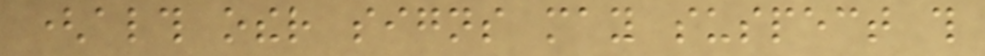(although other signs may suspect this
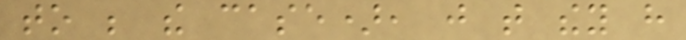to be the case), just that they have
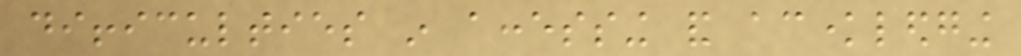difficulties in accessing and acknowledging
